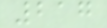217
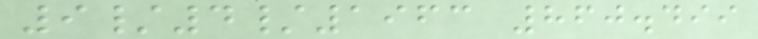9/4/1963 860.499
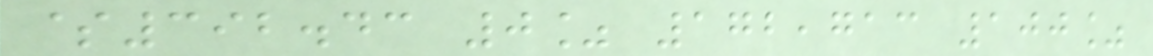$392.43 0% 172,713 100%
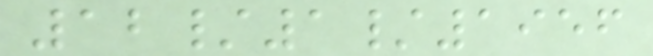12/1/1956
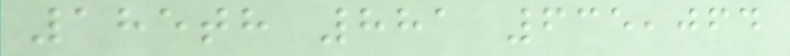185th 881 635,064
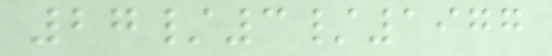27/3/1977
